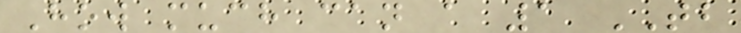How much can a 1 TB
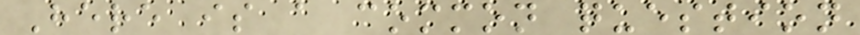Here is a common question
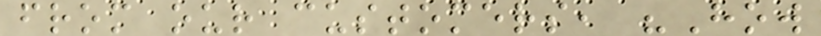from our customers, "How
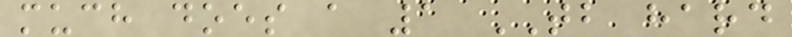much does a 1 TB hard
